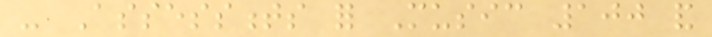- Assessments for Music 100 and
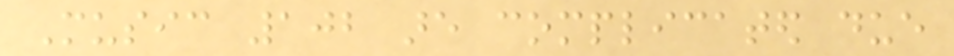Music 102 are complicated due
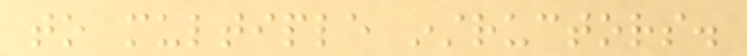to multiple instructors.
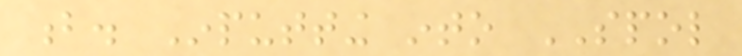b. Inputting into SPOL
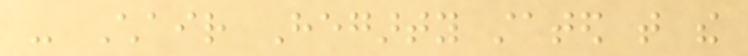- Chair Hegarty stated that the
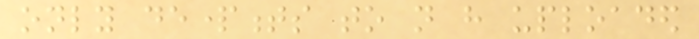only departments to not have uploaded
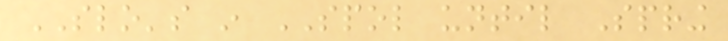SLO's in SPOL until Spring
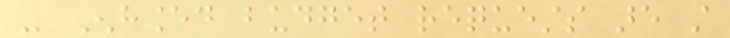- Enhanced budget requests are still
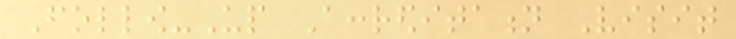Follow-Up Accreditation Visit
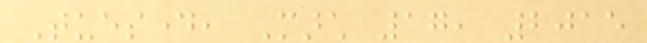Tuesday, March 17, 2015
